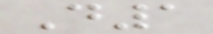D1
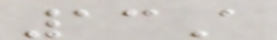13A
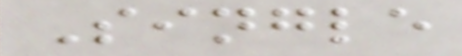Single
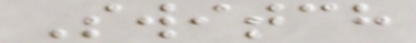Switch
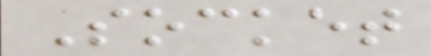Socket
